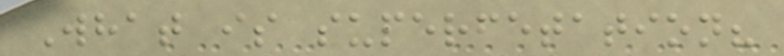What is superfetation?
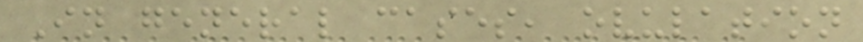In general cases, ovulation
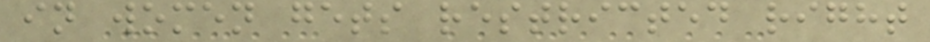in women gets restricted right
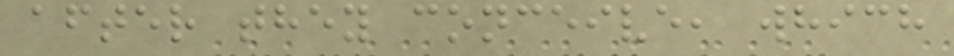after they conceive, which
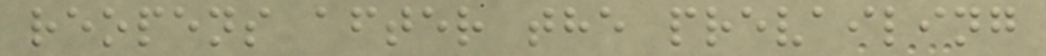reopens after the prevailing
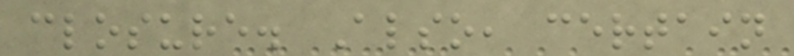closure. Also, certain
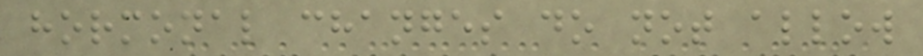hormonal changes do not allow
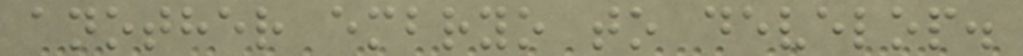another embryo to develop.
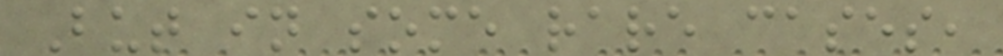But in some rare cases,
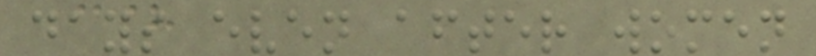days even after women
